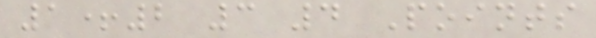1+2 3 4 Points
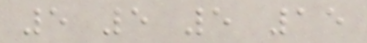5 5 5 15
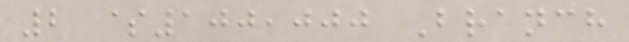2 $100,000 Branch
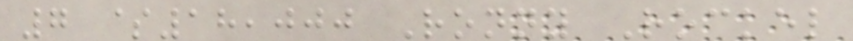7 $18,000 Ronny Rockel
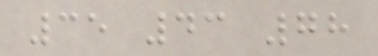35 43 78
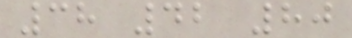38 42 80
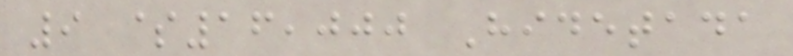9 $16,000 Hidetada
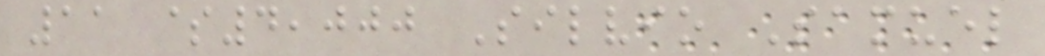11 $4,000 Silvio Samuel
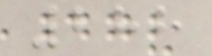288
